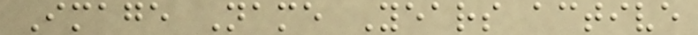Image Name Years active
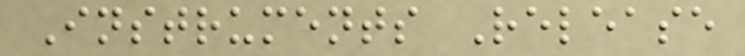Instruments Release
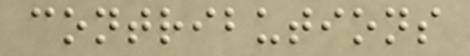contributions
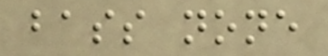bass none
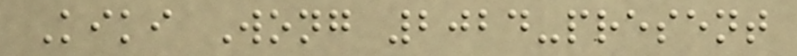Kiki Wong 2024-present
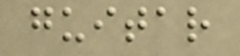guitar
